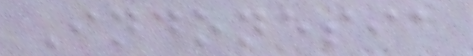Indonesia
